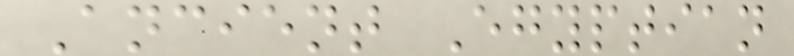Ancient Egyptian
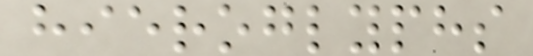hieroglyphs
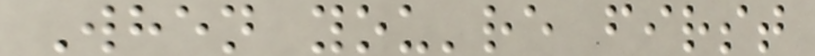When you're first
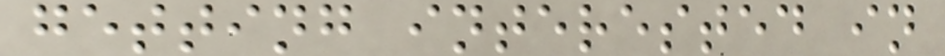getting interested in
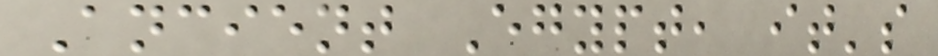Ancient Egypt, it's
